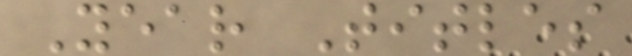Year Titles
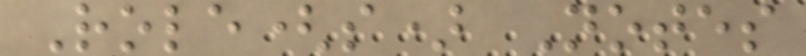Role(s) Notes
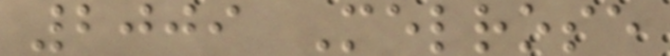2009 Melrose
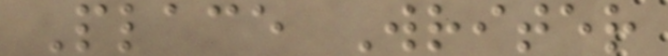Place Writer
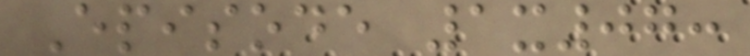Episode 1x07:
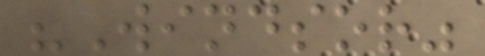"Windsor"
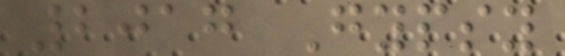2017 Gypsy
